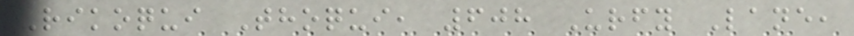Rikoqui Thoqui, 608 Urfy Lane,
